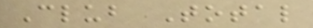Club Total
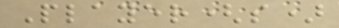Player(s)
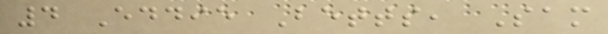4 Eddie Betts, Sam
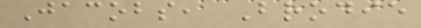Jacobs, Brodie
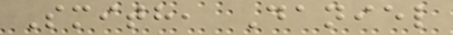Smith, Daniel
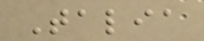Talia
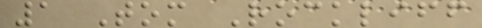1 Tom Rockliff
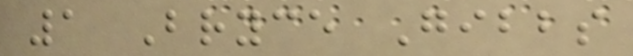1 Bryce Gibbs
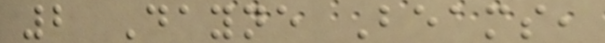2 Dayne Beams,
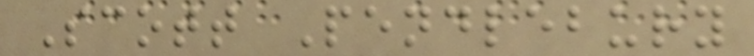Scott Pendlebury
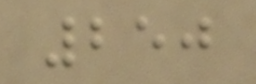250
